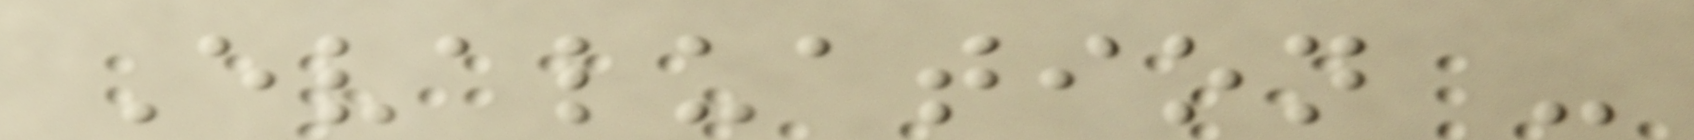Evaluation -
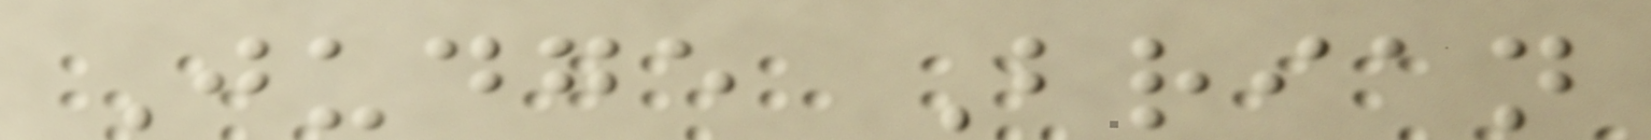Judge Brian
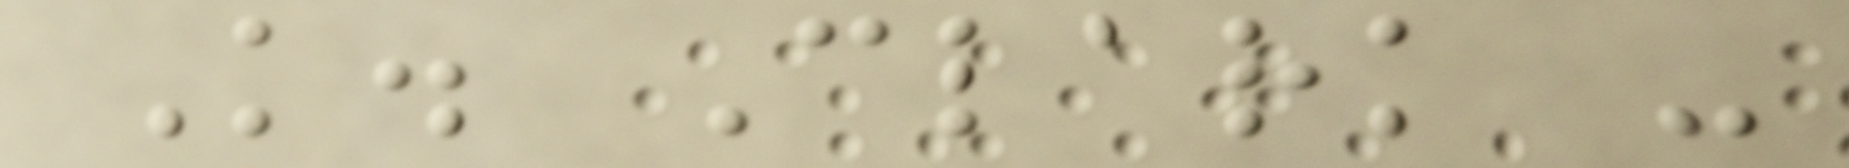K. Clark -
